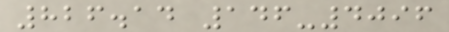826.14 146-4096
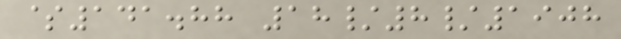$141.88 18/8/1908
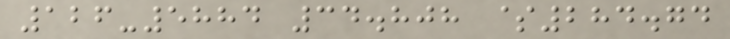126-5884 34.808 $284.74
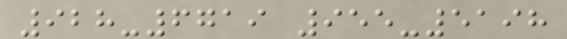928-6719 955-5198
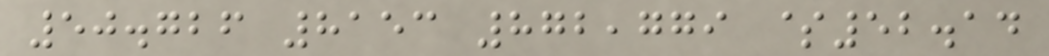50.726 8153 872,779 $52.14
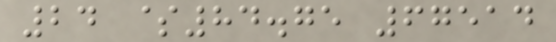24 $84.75 67514
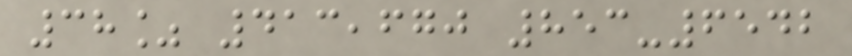38% 413,670 853-6542
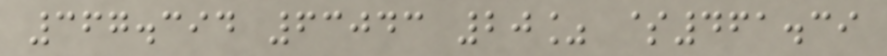367.394 63043 20% $461.39
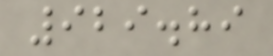929.89
